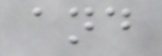and
